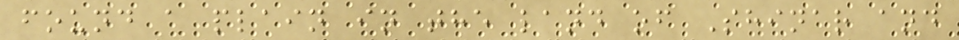found a plain in the land of Shinar and
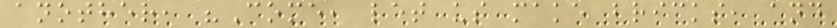another, "Come, let us make bricks, and
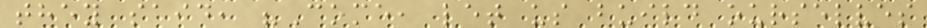they said, "Come, let us build ourselves
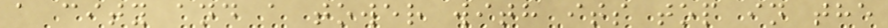a city and a tower with its top in the
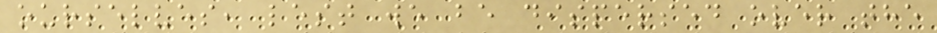ourselves, lest we be dispersed over the
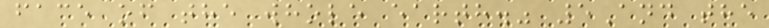face of the whole earth." 5And the
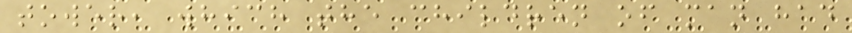tower, which the children of man had
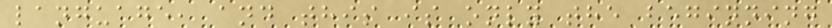language, and this is only the beginning
